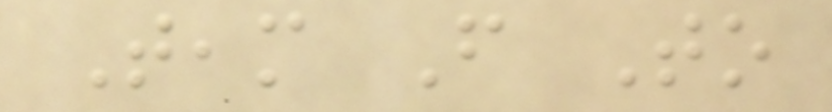Team From To
